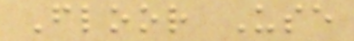Floor Use
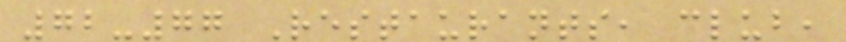72-77 Restaurants, club,
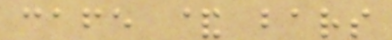cafe & bars
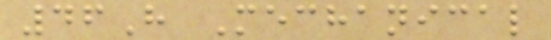46H Mechanical
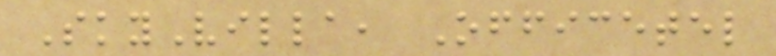SkyVilla, Officetel
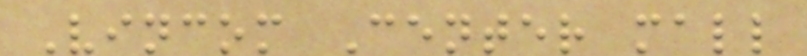Vincom Center mall
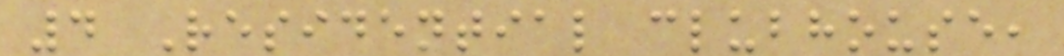4 Residential clubhouse,
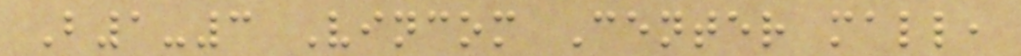B1-3 Vincom Center mall,
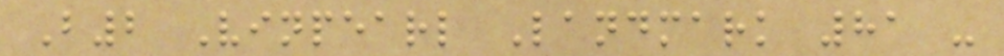B2 Vinpearl Landmark 81 -
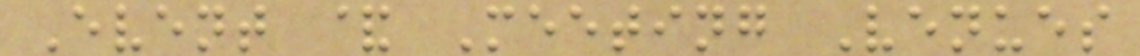Event & Meeting Venues
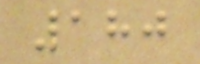180
